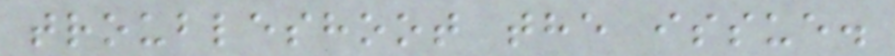troubleshoot the issue.
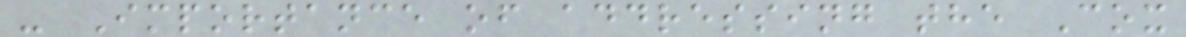- Importance of addressing the Cox
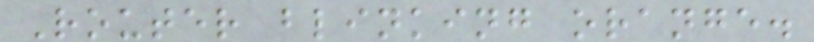Router blinking orange.
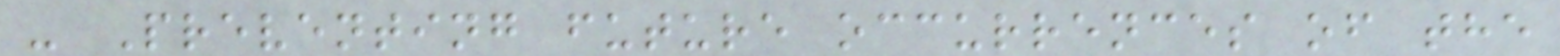- Preventing future occurrences of the
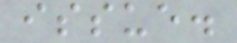issue.
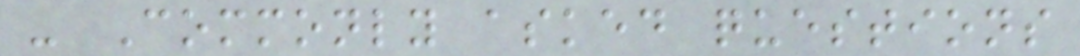- Commonly asked questions
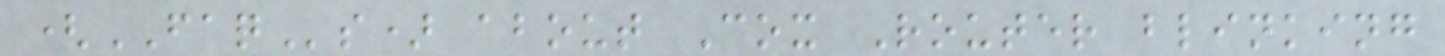(FAQs) about Cox Router blinking
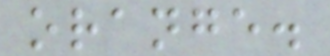orange.
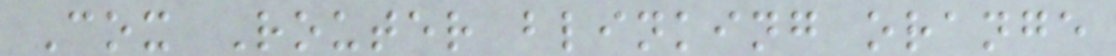Cox Router blinking orange
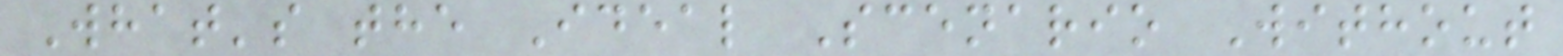What's the Ideal Scenario Without
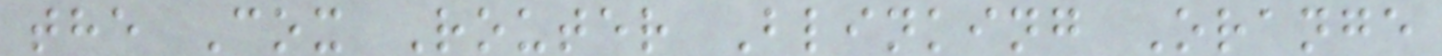the Cox Router Blinking Orange
